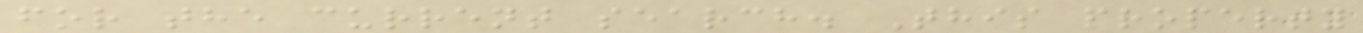for the current search. This property
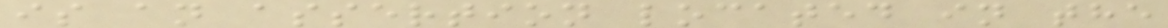is an assertion located in the
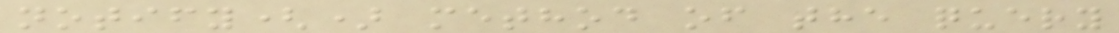notify() method of the query
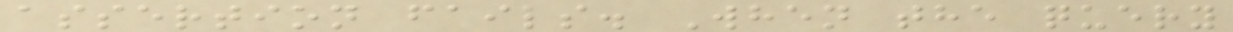assertion fails. When the query
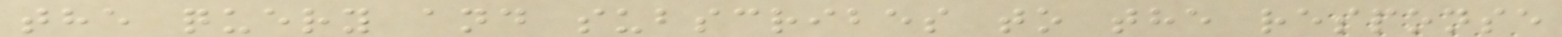the query and subscribes to the response
